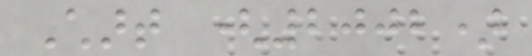Chart (2002)
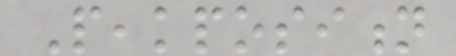Peakposition
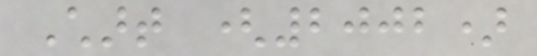Chart (2002)
